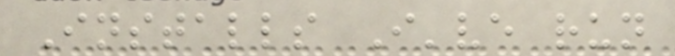Installs I've run
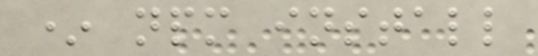* npm install
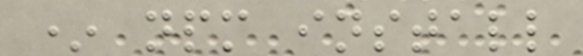* npm install
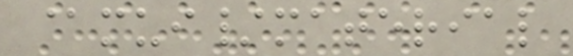@mui/material
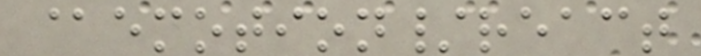@emotion/react
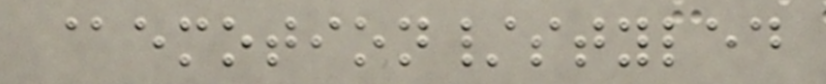@emotion/styled
